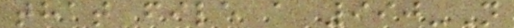that file a 990-N
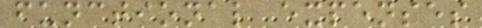functional expenses
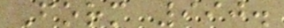Form 990.
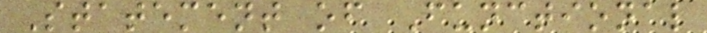Statement of Functional
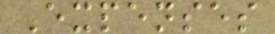Expenses
